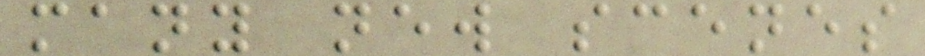many new scenes
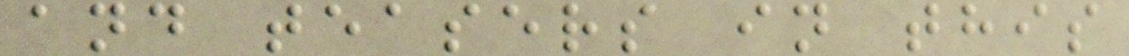and teasers in this
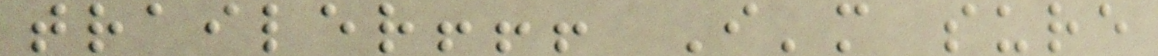trailer!!! I'm sure
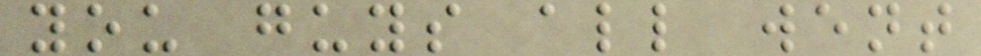you guys all went
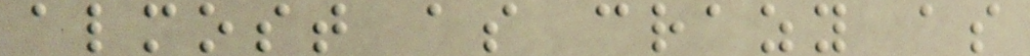almost as crazy as
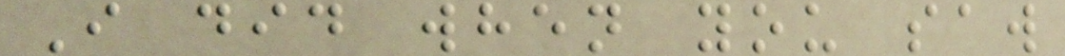I did when you saw
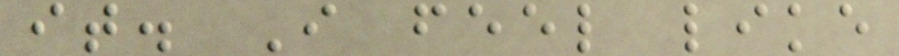it. I feel like
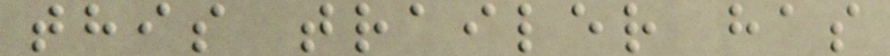this trailer has
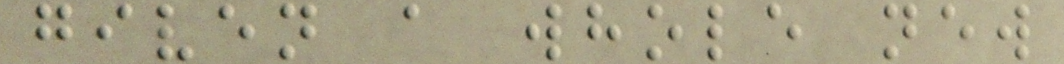given a whole new
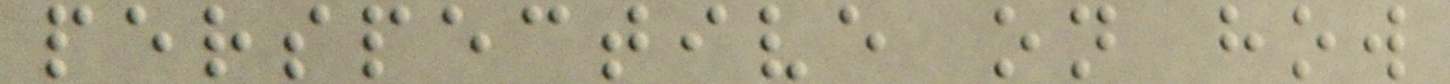perspective on how
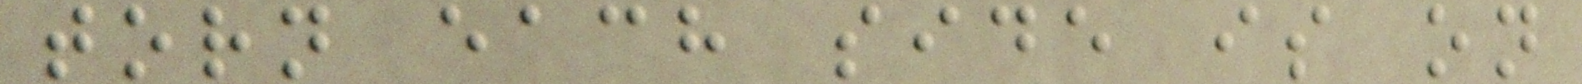torn each side is on
